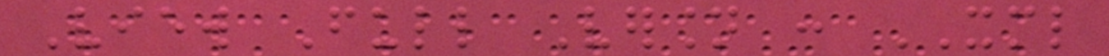View Full Version : XML
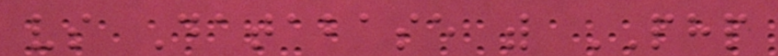vs Database with PHP
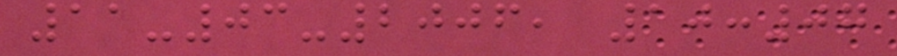11-03-2006, 10:07
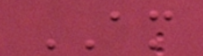AM
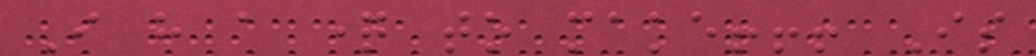I have a question to make!!! Is
